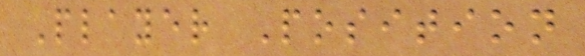Player Position
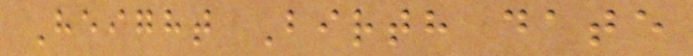Height Birth date
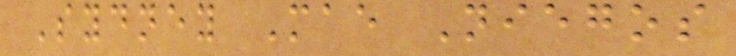Sydney Mae Niegos
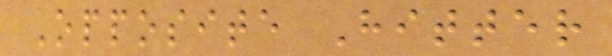Opposite Hitter
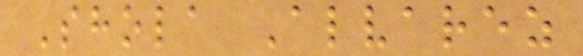Shola Alvarez
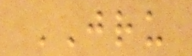JRU
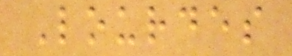Lourdes
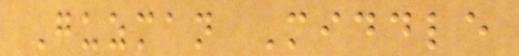Guzman Middle
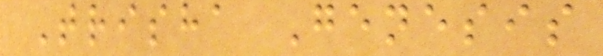Trisha Genesis
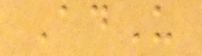AdU
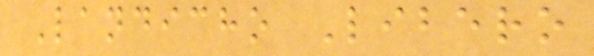Landicho Libero
